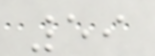59
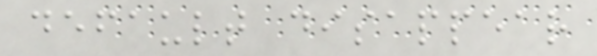default disappear
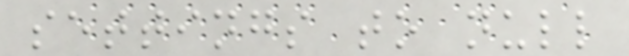settings to null
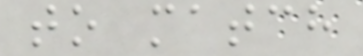to match
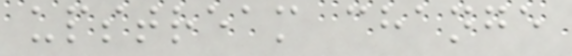upstream change
